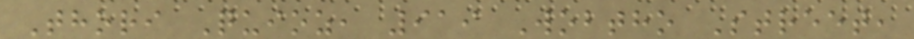Thori Quioz, 919 Wobtho Street,
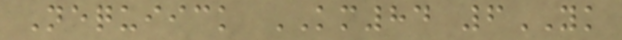Nequiick KM84 6YK
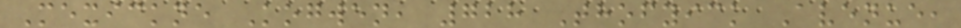Mexickne Kogwen, 728 Thofyick Avenue,
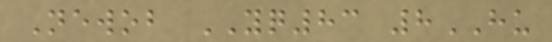Newob YQ83 8HU
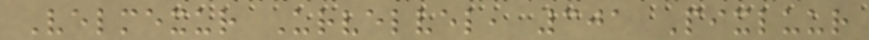Velmexur Urvelvel, 301 Pixluur
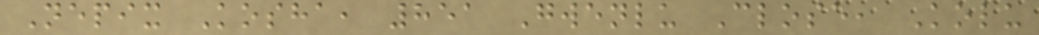Nepix Kosha, 851 Gwenlu Close, Kolu
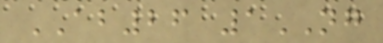AB26 1NG
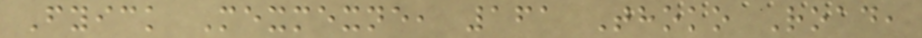Fyick Mexmexne, 161 Thoko Road,
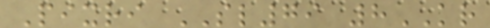Pixri SL79 8KR
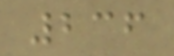236
